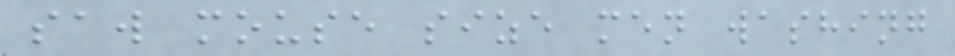saw mouse size men washing
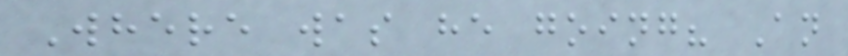Where was he going? An
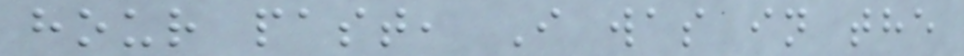hour past, I was in the
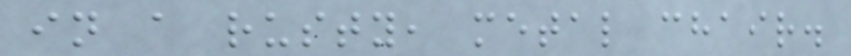in a rusty, metal chair.
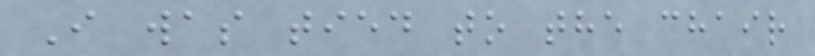I was tied to the chair
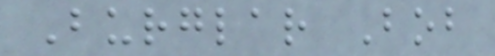Burglar Bob
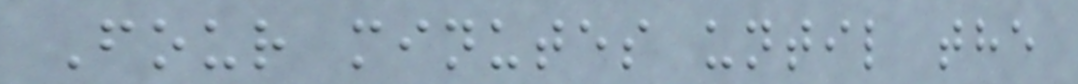Four minutes until the
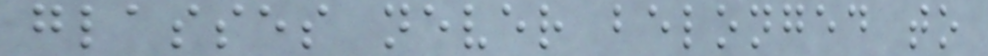glasses never belonged to
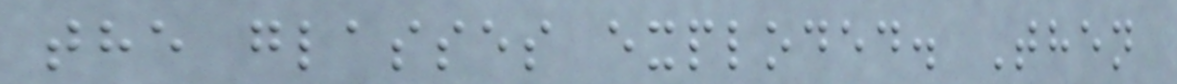the glasses exploded. Then
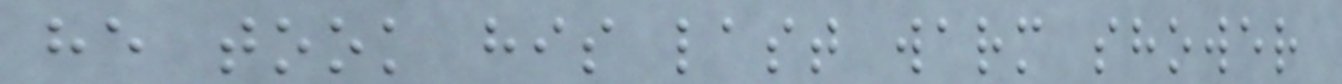he took his last warm shower
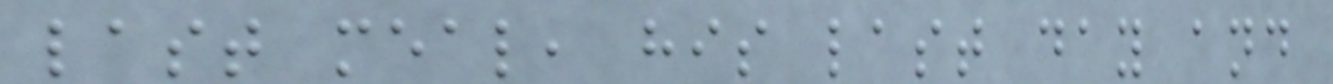last meal, his last day and
